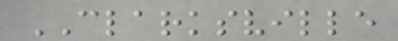CLARKSVILLE
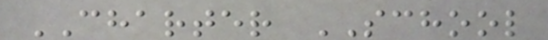CHARTER SCHOOL
